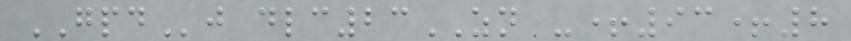GPDj dlc23ZN -+93+8
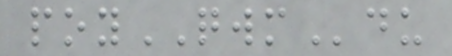poyQWMdu
